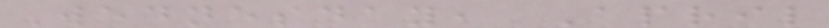Wednesday, April
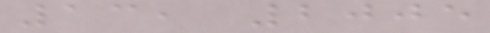13, 2005
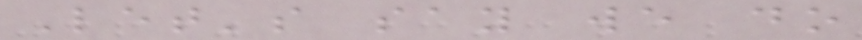Let's say we do
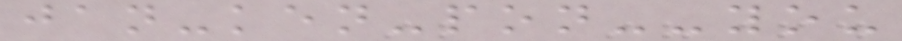jan-ken-pon--you
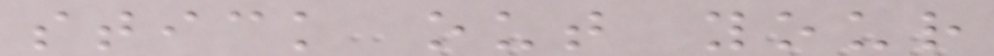stick out your
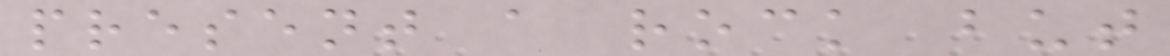present a rock but
